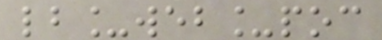lb_web_poc
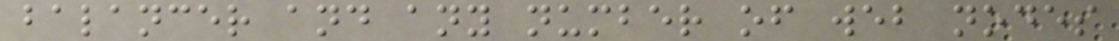balancer and any number of web nodes
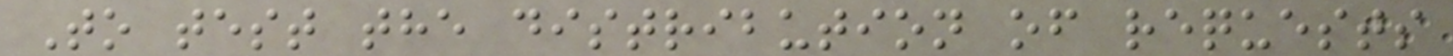To test the distribution of requests
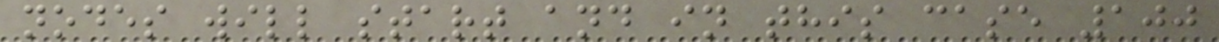nodes will start and in this case 100
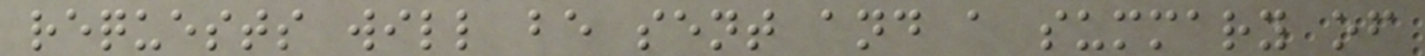requests will be sent and a summary of
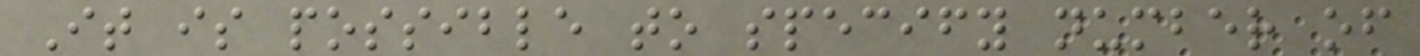It is possible to specify number of
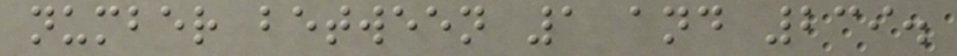number between 1 and 239.
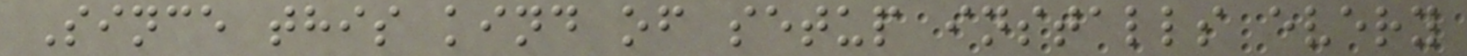Since this kind of setup installs every
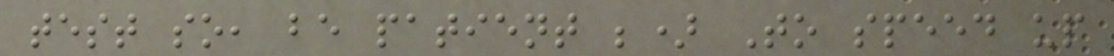test so, be patient ;) To speed up
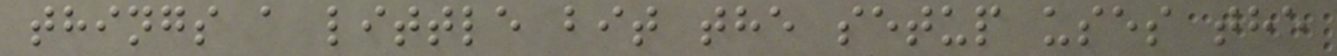things a little bit the setup uses the
